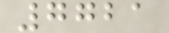7721
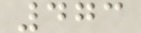473
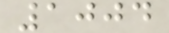1004
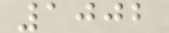1002
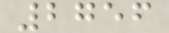2756
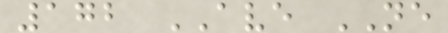172 AVE NE
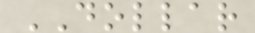DOLLAR
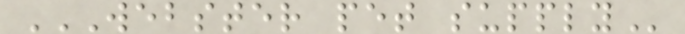WEBSTER PET SUPPLY
